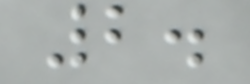2.
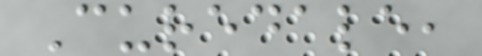Curedale,
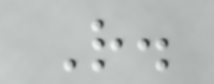R.
